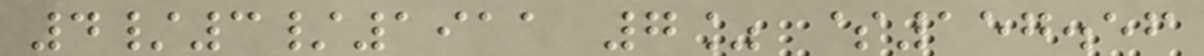4/3/1911 7% $157.56
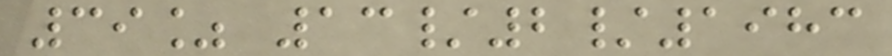39% 13/2/1983
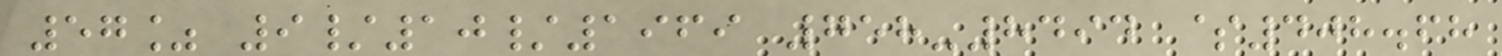57% 9/10/1969 758-8494 $408.68
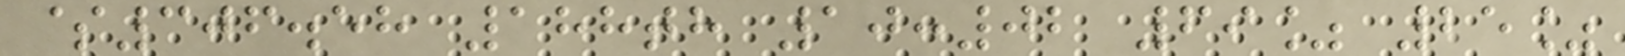$306.58 188th 10:02 69% 25%
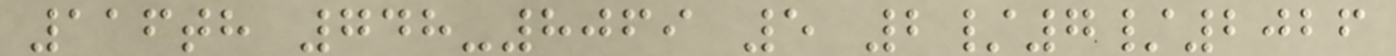116th 748-8069 5 2/7/2026
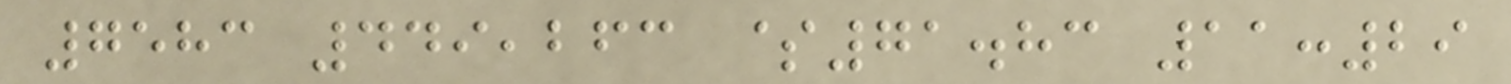7583 449,263 $71.83 11:29
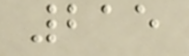215
